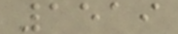1519
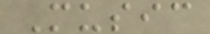Music
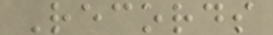Records
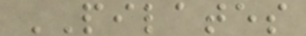PILATES
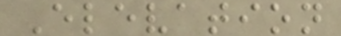Elevation
